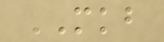MKB
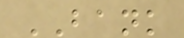BANK
